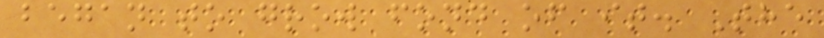began to grow fond of it. The
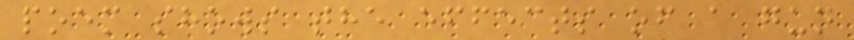poem shows the effects of a gun
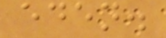eden.
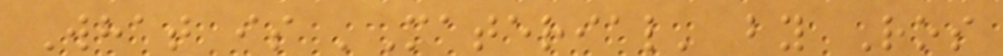What is 'Material' by Ros
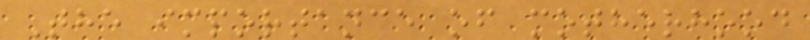The importance of motherhood
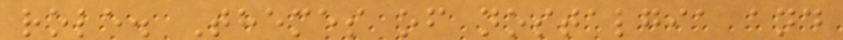role. Themes of nostalgia and
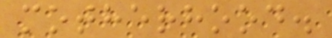motherhood.
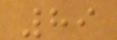89
